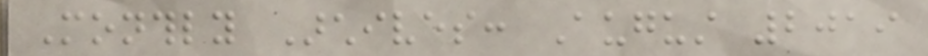Monthly Archives: August 2019
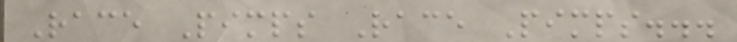Race Pimps Race Pimps...
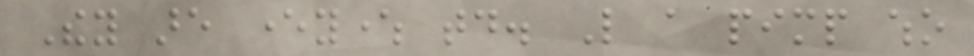They are everywhere today. Like a pimp who
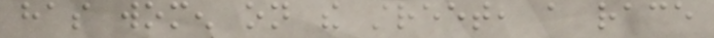has women on the street, a race
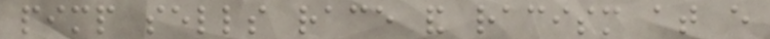pimp sells race and racism at every
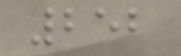252
